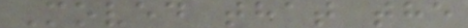Moved that the
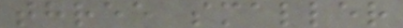three smaller
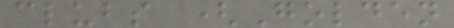clubs (Golden
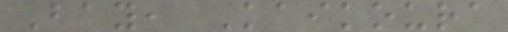Bay, Kaikoura
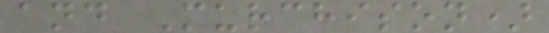and Murchison)
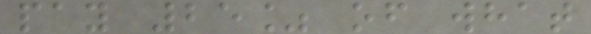pay 25% of what
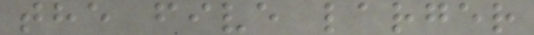the five larger
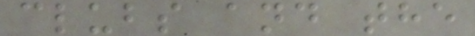clubs and the
